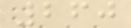260
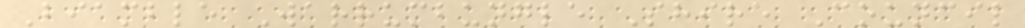Biamble Warrumbungle Shire Council
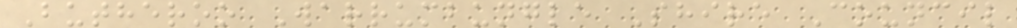Butheroo Warrumbungle Shire Council
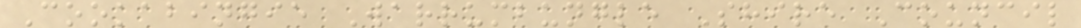Cookabingie Warrumbungle Shire Council
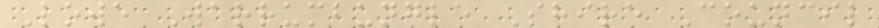Lowe Warrumbungle Shire Council
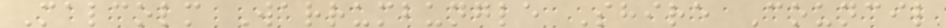Malcolm Warrumbungle Shire Council
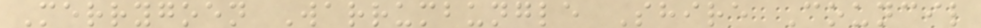Merrygoen Warrumbungle Shire Council
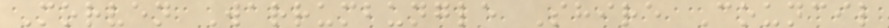Morven Warrumbungle Shire Council
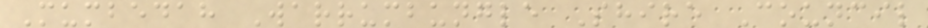Mumbedah Warrumbungle Shire Council
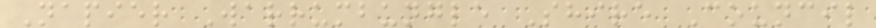Napier Warrumbungle Shire Council
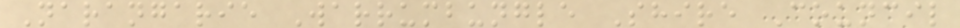Narangarie Warrumbungle Shire Council
